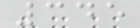345
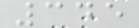345
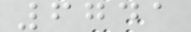6741
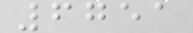6751
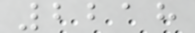2218
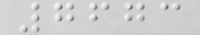7673
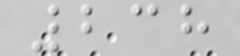238
